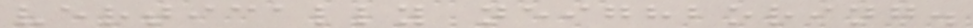vertically neighboring.
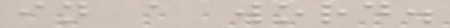in a word.
